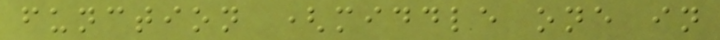function (middle one in
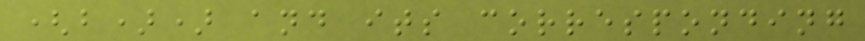(b)) and its corresponding
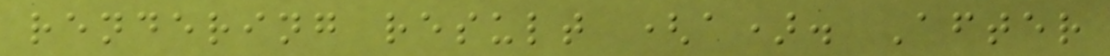rendering result (a). After
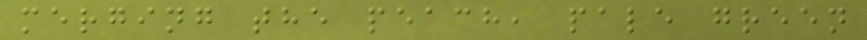merging the peach, pale green
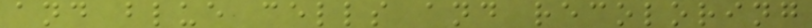and blue cells and recoloring
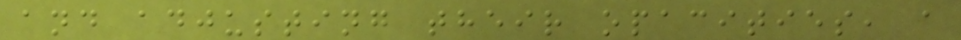and adjusting their opacities, a
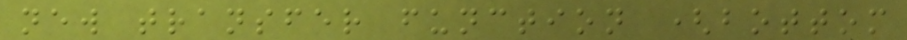new transfer function (bottom
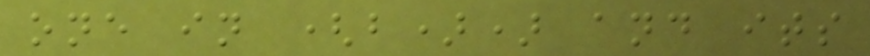one in (b)) and its
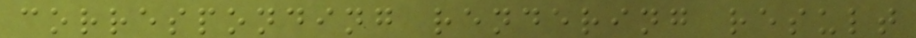corresponding rendering result
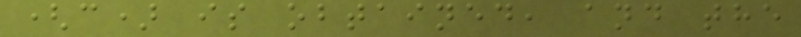(c) is obtained, and the
